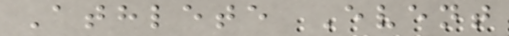Athlete Event
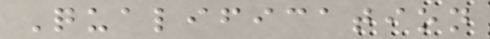Qualification
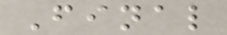Final
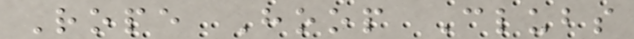Rope Hoop Clubs
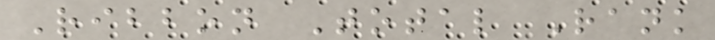Ribbon Total Rank
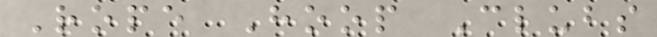Rope Hoop Clubs
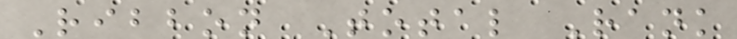Ribbon Total Rank
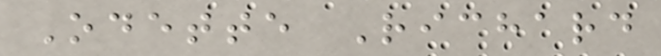Odette Richard
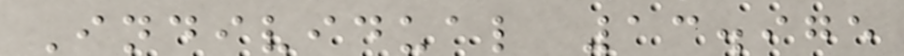Individual 13.975
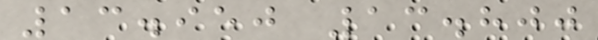13.950 13.800
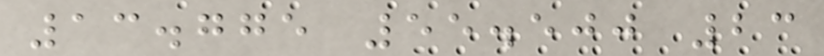13.775 55.500 23
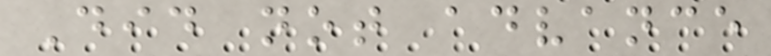Did not advance
